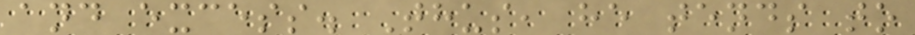and excess. Thus, he tends to
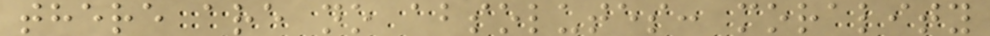there are no absolutes: morality
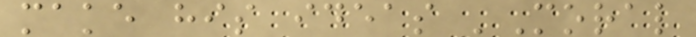make his ideas 'Moral
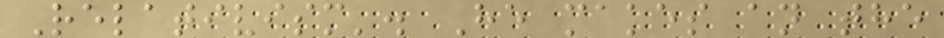Relativism'. He makes an the
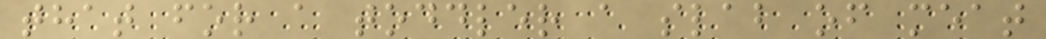that for a toddler a slab of meat
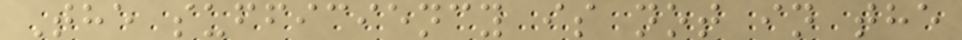The sufficiency is not in the
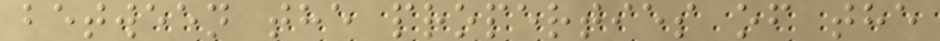between the properties of the
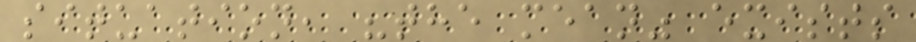situation, "the mean" exists
